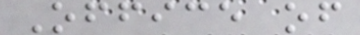Office of
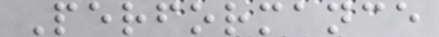Performance
